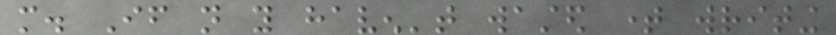more. If not you haven't wasted time writing
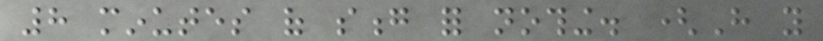8 minutes of song for nothing. (Have you
